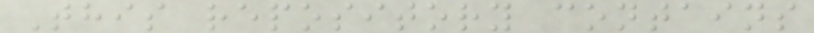This repository contains
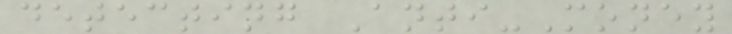detecting Anti-Money
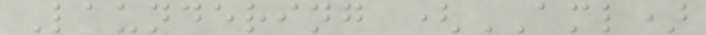Laundering (AML)
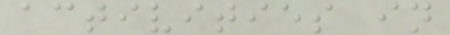activities in
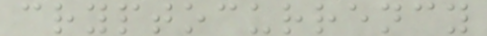cryptocurrency
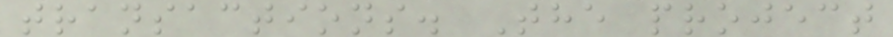transactions. The project
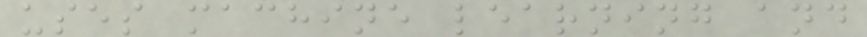uses machine learning and
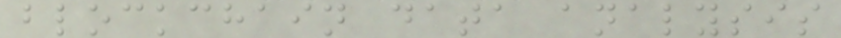blockchain data analysis
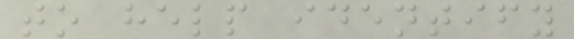to help identify
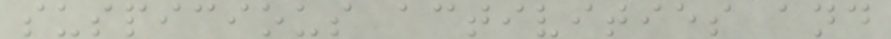suspicious activities and
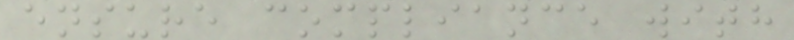ensure compliance with
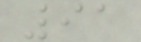91
